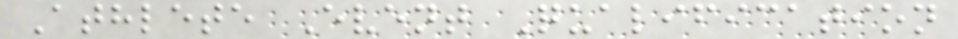Athlete Event Qualification
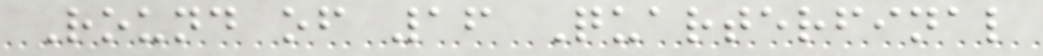Round of 16 Quarterfinal
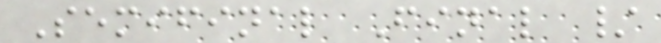Semifinal Final /
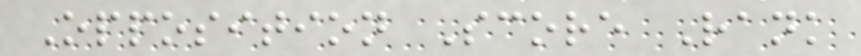Opposition Score Rank
